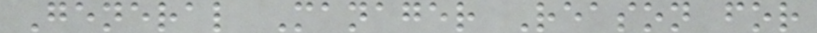General Manager Reason for
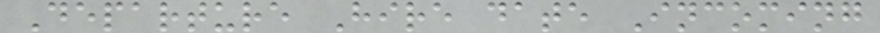Departure Hire date Incoming
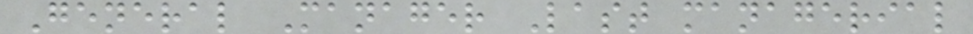General Manager Last managerial
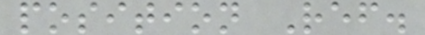position Ref.
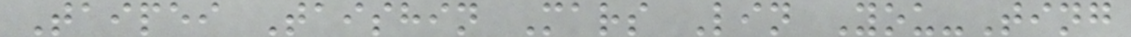Taipei Taishin Mars Lin You-Ting
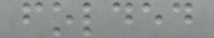folded
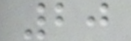20
